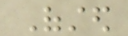Ofsted
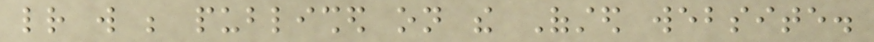letter will be published on the Ofsted website.
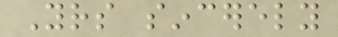Yours sincerely
